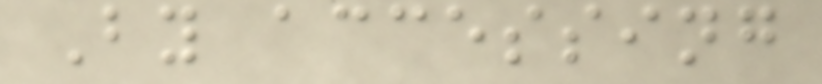By accessing
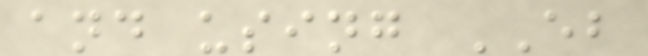and using EB
